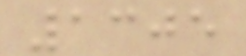1305
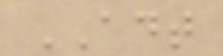ADT
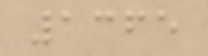1365
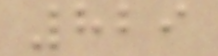829
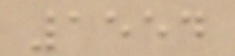1554
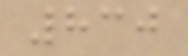830
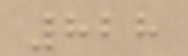828
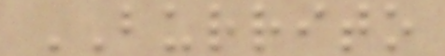BURRITO
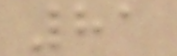81
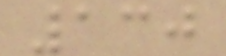130
